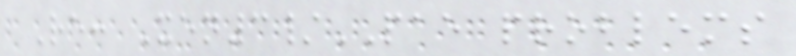Re: Xen3/PAE problems
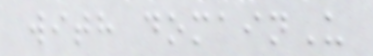with domainU
